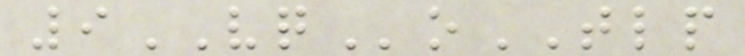9VQoTLP
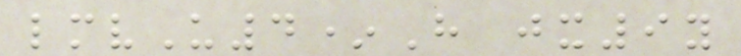lmvU4*H jx9y
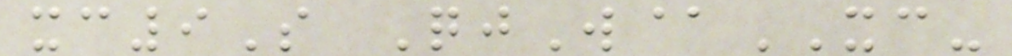xc9S QjW@XC-
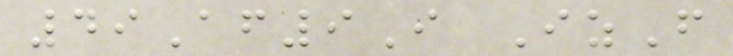49Af9I IzF
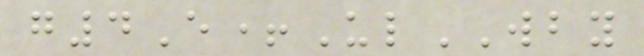g4E+UlWBY
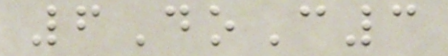6DoC3
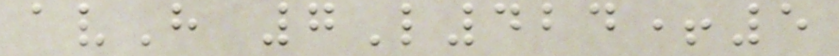avH 7L424+5
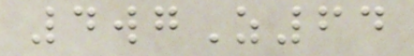4wgZ64
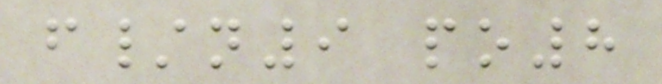f/n9 po8
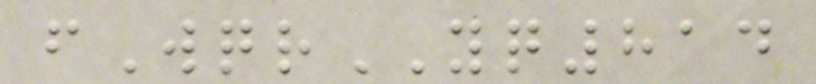fWqrYQ814
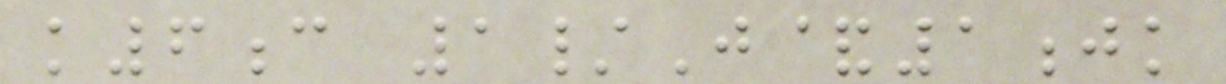k6c 1/J&1jk
